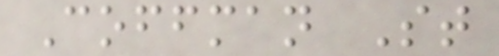Coffman St
